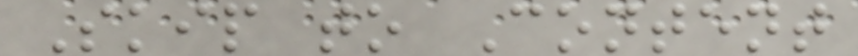Skip to Content
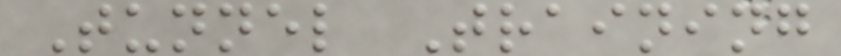Tunnel Training
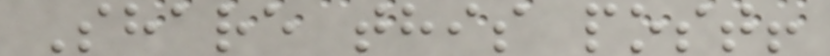Share this post!
